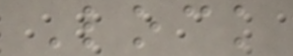Lock
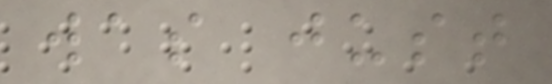was just
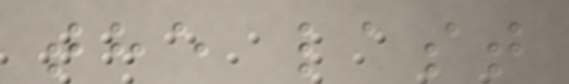the last
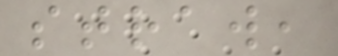straw,
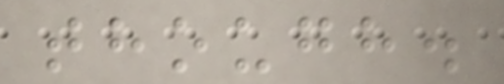though.
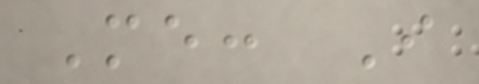Me: I
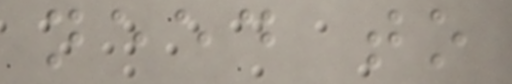need to
